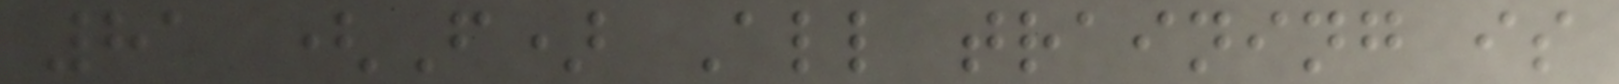81 (F) All training is
